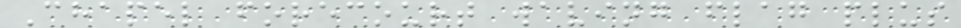Chapel forecourt waving flag plus
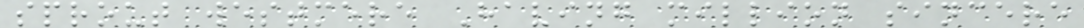sprout westmere Having million sincere
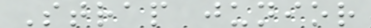Strap junior
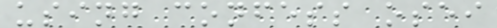using confess osei
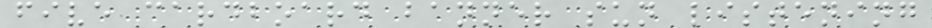five cardboard banner sun listening
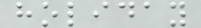holiday
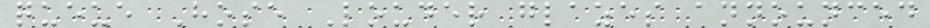queue Hose Louder glazes announced
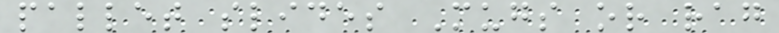pallet slides Mugs or rag
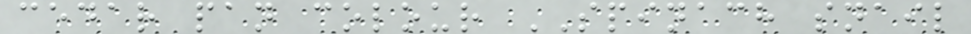cedar pan colour SPINACH snail
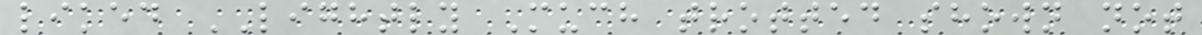liked LIGHTLY Much trotted shown not
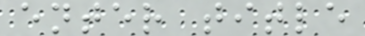enter title
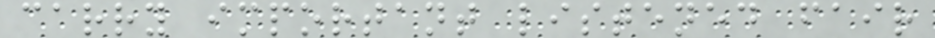carry important listened fair
